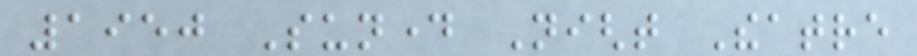1950 Sunday Night Theatre
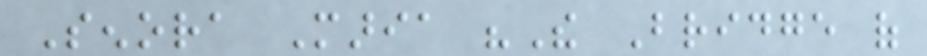Senora Maria "The Bridge of
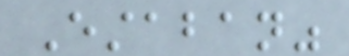Estaban"
